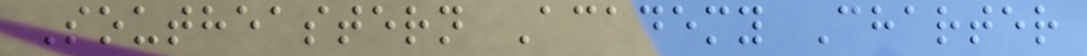Southeastern Academy Charter
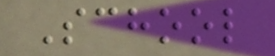School
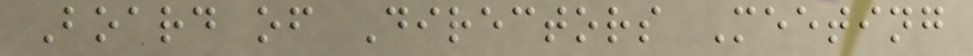Board of Directors Meeting
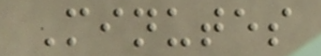Minutes
